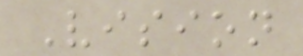Vision
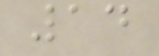14
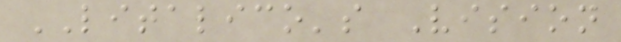LITALICO's Vision
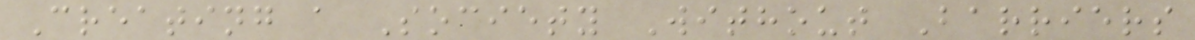Creating a Society Without Barriers
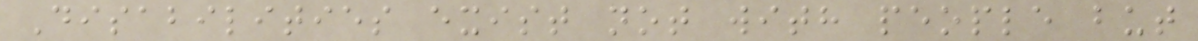Disabilities exist not with people but
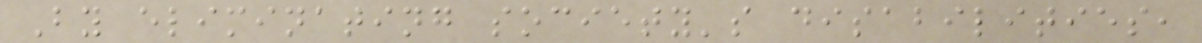By eliminating society's disabilities,
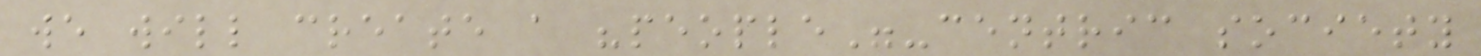we will create a "people"-centric society
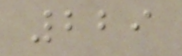229
